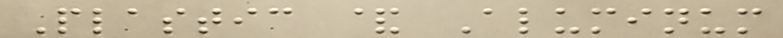Plastic & Aluminum
